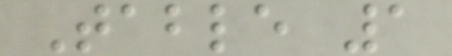Table 1
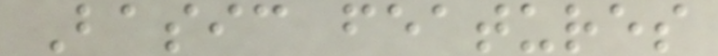Basic features
